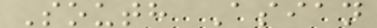South Asian
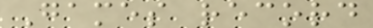Games record
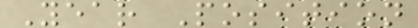Year Position
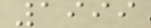1999
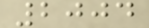2004
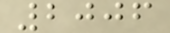2006
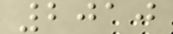2010
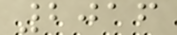2016
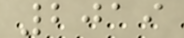2019
